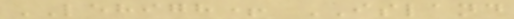LEHIGH+ ISLAND
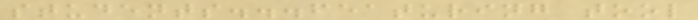students...featuring tool
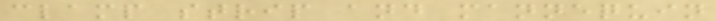clamp strip and mannequin
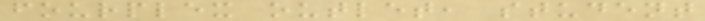fourplex outlet, student
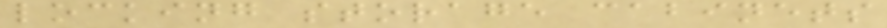locking storage cabinets
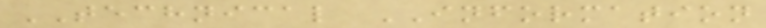TECHNICAL INFORMATION
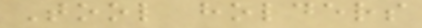Tool holders
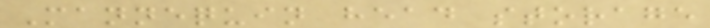Mannequin head storage
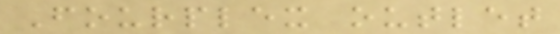Fourplex outlet
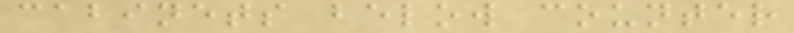cabinets below counter
